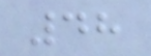48
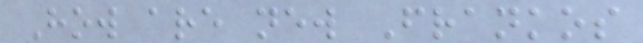How are new Frankos
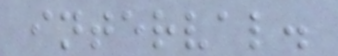interval.
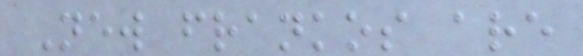New frankos are
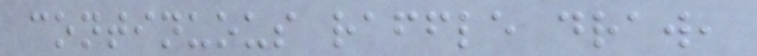continuous raffle draw,
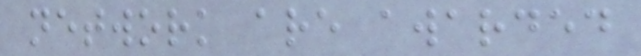network are awarded
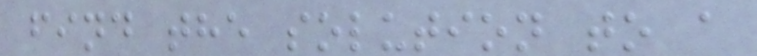find the solution to a
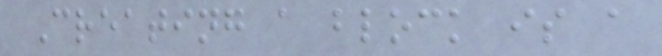Creating a block is a
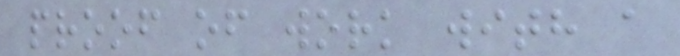proof of work with a
